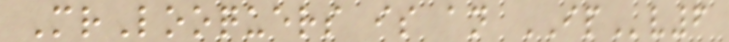MrLooquers is an IPv6
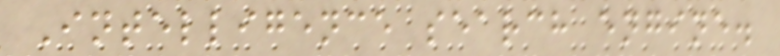Intelligence search engine.
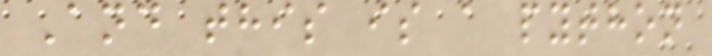And this is a python
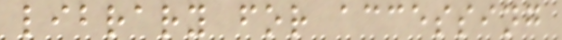library for accessing
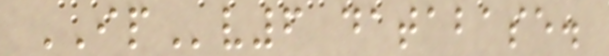IPv6 database.
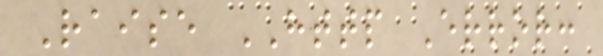Raise HTTP Error:
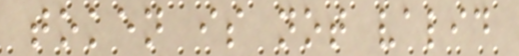token is not valid
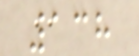138
